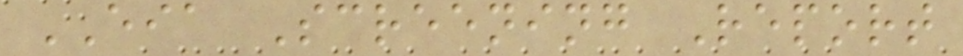EIA Screening Report
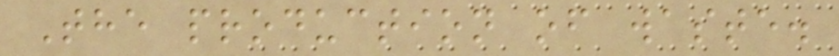The production of waste.
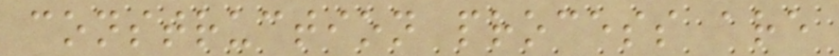construction process are
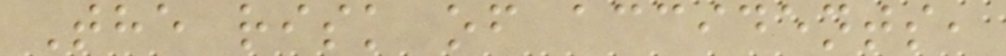The risk of accidents,
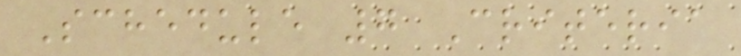Schedule 7 Criteria
